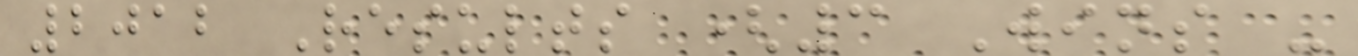2012 Results (3 Wins -
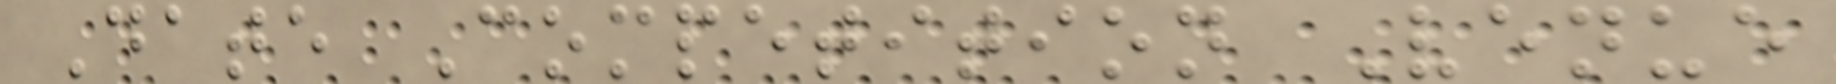Date Competition Venue
